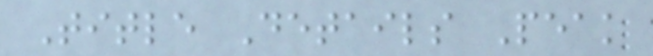Title Details Peak
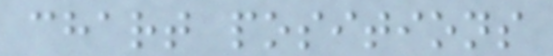chart positions
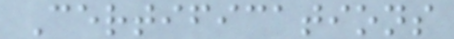Certifications
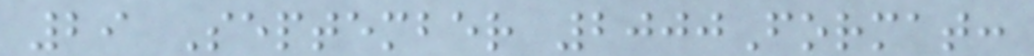29 September 2000Format:
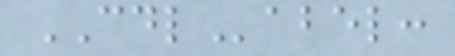CDLabel:
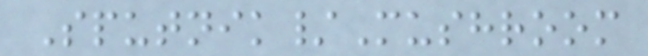Sputnik/Mushroom
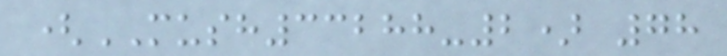(MUSH33288-2) 78
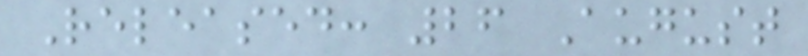Released: 26 August
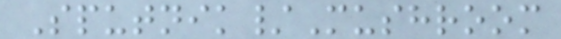Sputnik/Mushroom
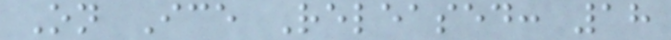On Ice Released: 18
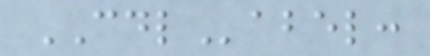CDLabel:
